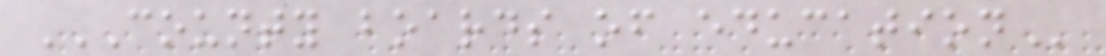COUNTY BOARDS OF EDUCATION
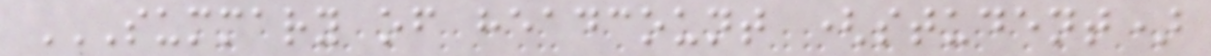SUMMARY OF HEADCOUNT (STUDENT)
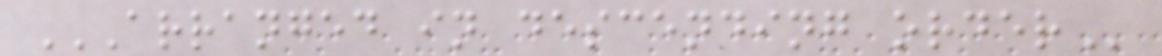ARRANGED IN DESCENDING ORDER
